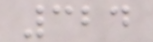324
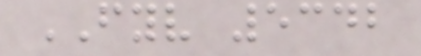FYV 5342
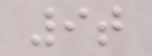9t
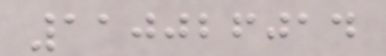110026014
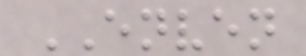ENVEN
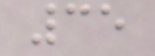35
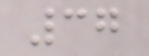37
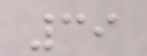39
